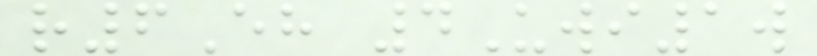r6Eh 4Uwi1w
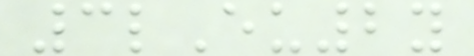3lEu2y
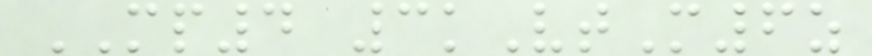MP4 3kVtM6z
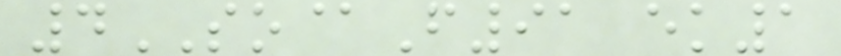4SO@F91 ek1
